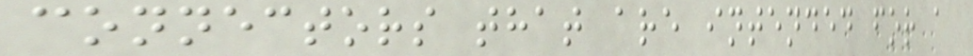connectors that are intended for a
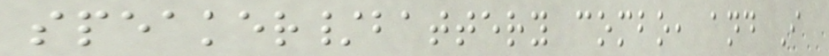speaker/battery combo, and I
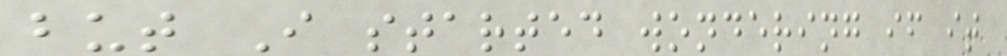but I started wondering if it
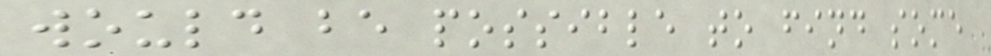would be possible to find some
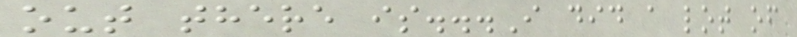out there is...I did a lot of
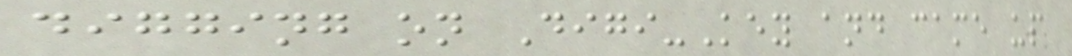digging on Digi-Key and came up
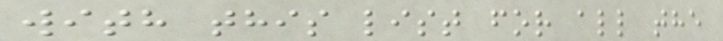with this list for all the
